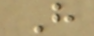H
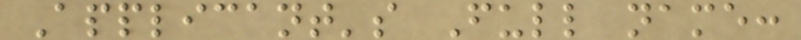Applicant's Full name:
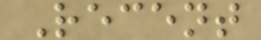Recent
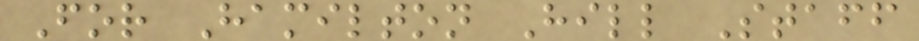For Hamilton Hill Staff
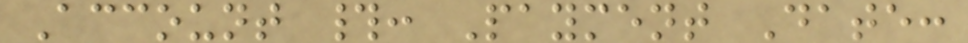Account #: Payment Date:
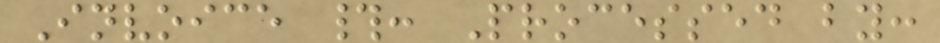Invoice #: Processed by:
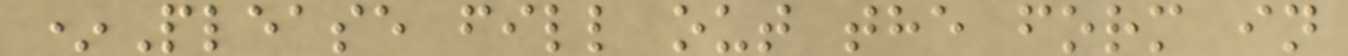*Please fill out the form in
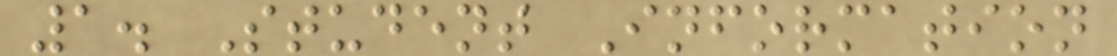1. Student Information
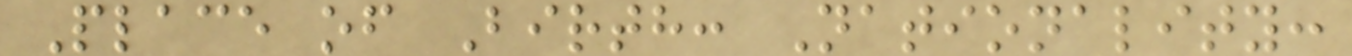Place of Birth: Nationality:
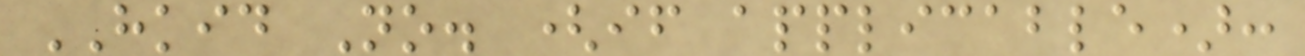HKID No. (if applicable):
